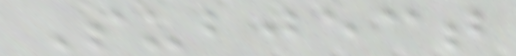Subject
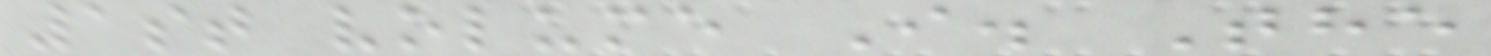1st volume I. The
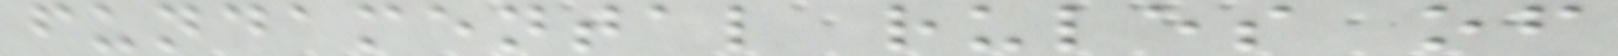fundamental rules of
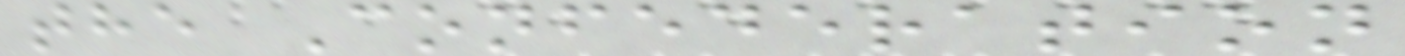the Confederation
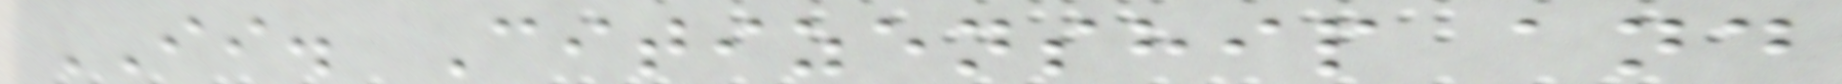II. Citizenship and
